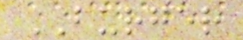BURGER
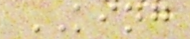KING
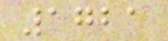1721
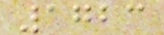1723
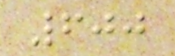600
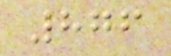876
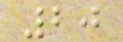20
